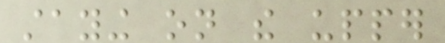staying on the upper
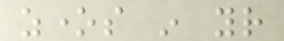zones in your
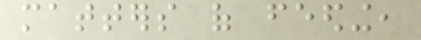matters of feeding,
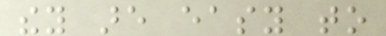they are easy to
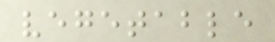vegetable
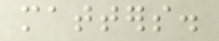matters.
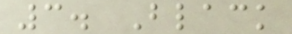3. Black
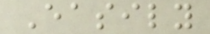Easily
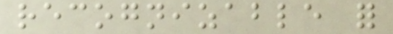recognizable for
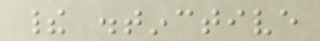their distinctive
